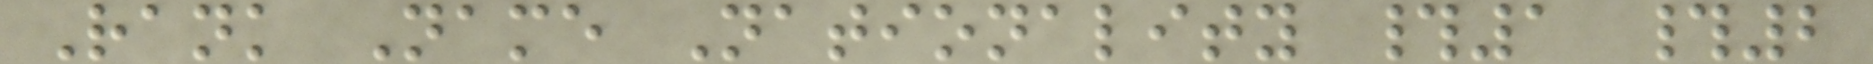Rank Name Nationality #1 #2
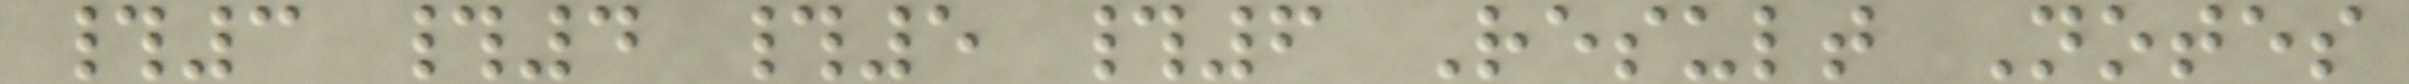#3 #4 #5 #6 Result Notes
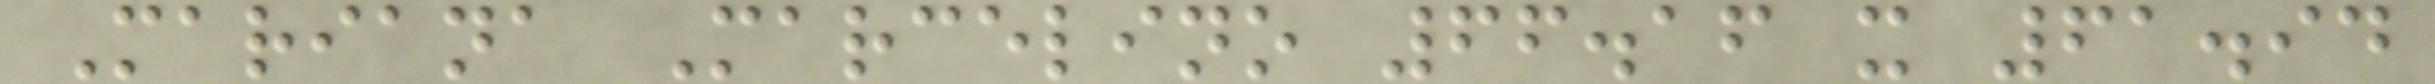Mariana Marcelino 66.16 x 61.94
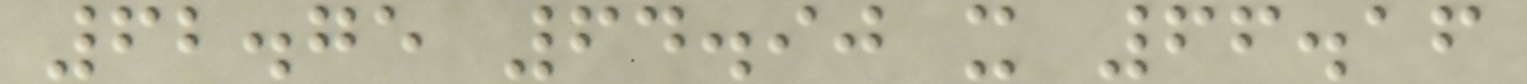62.75 64.90 x 66.16
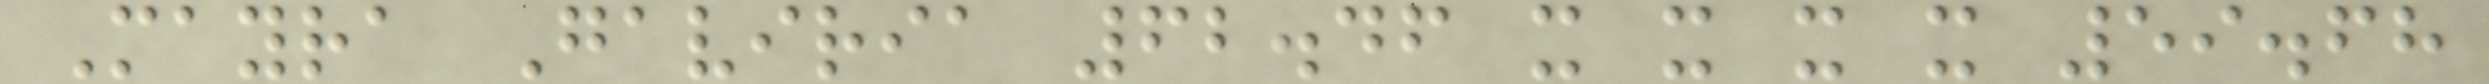Mayra Gaviria 62.46 x x x x 59.68
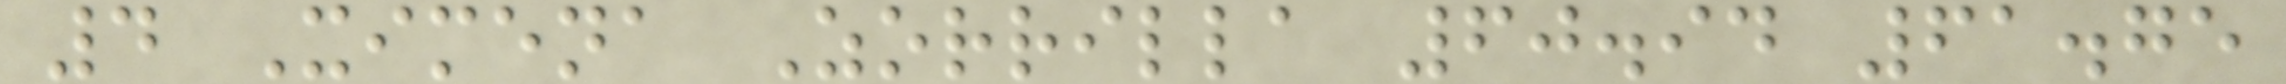4 Ximena Zorrilla 60.94 61.75
